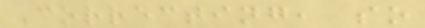Correcting, so
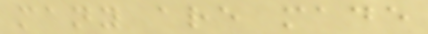many are made
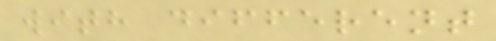with different
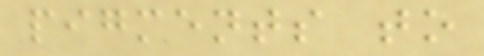pigments to
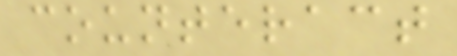counteract
